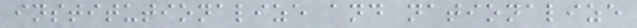institutionalize and nationalize
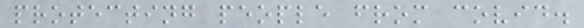protecting people from covid.
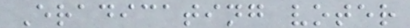Eradicating voter
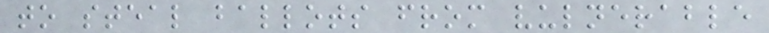to steal ballots from vulnerable
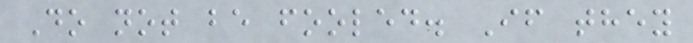Do not be fooled. If they
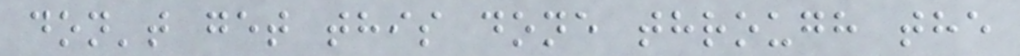don't get this done through the
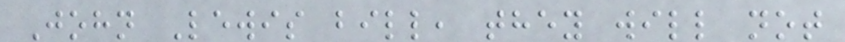John Lewis bill, they will not
